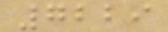7229
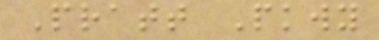Pratt Pkwy
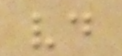vd
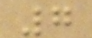7
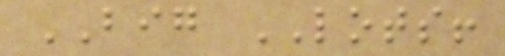BIG LOTS!
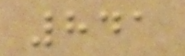841
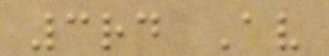3rd Av
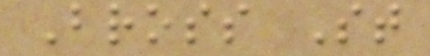Bross St
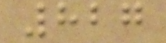827
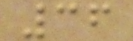36
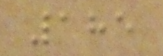185
